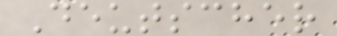Deutscher
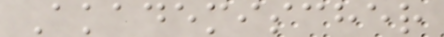Akademischer
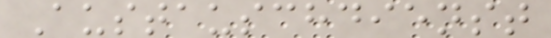Austauschdienst
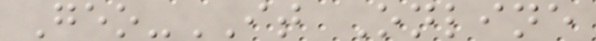Geo-IT Online
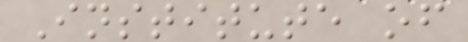Institute of
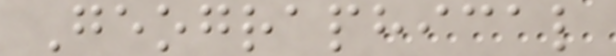Geographical
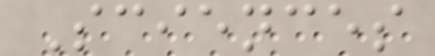Sciences
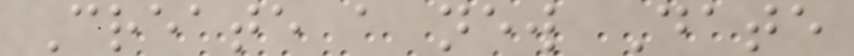Create a new Date
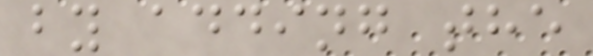by adding the
